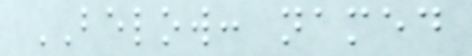BELOW: named
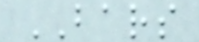BARS
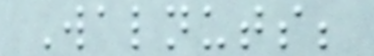Walnuts;
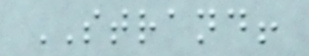STRAND!
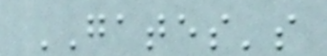GATES's
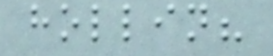hollin?
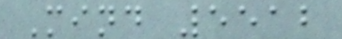Mind 5512
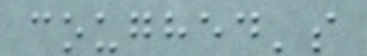coughed's
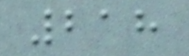218
